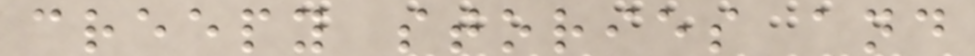creepy stories and
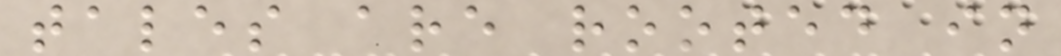tales are rooted in
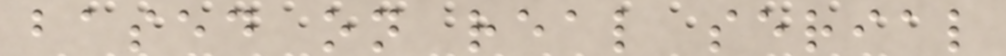based on real serial
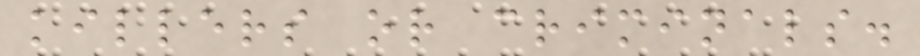killers or criminals.
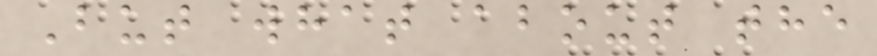But what about the
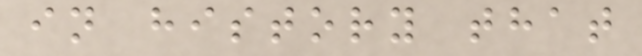in history that
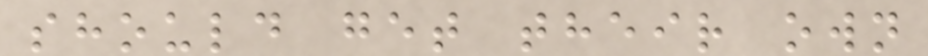should get their own
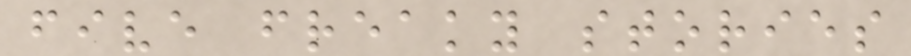five freaky stories
